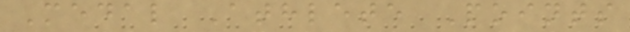Medal Athlete Points
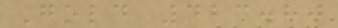Gold 423.80
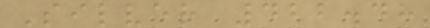Silver 422.48
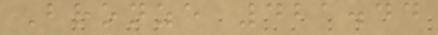Bronze 421.44
